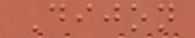Dijon
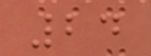24
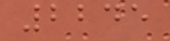2245
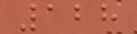128
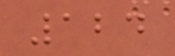124
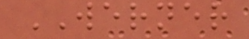WERNER
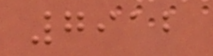7912
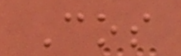Cos
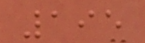195
